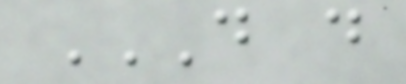D D
